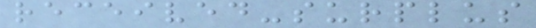received-surplus
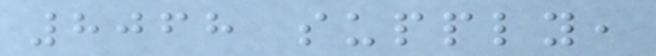8068 supply,
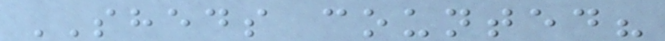SHEDS counted?
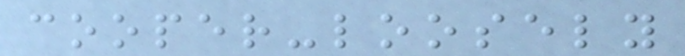cooper-loosely
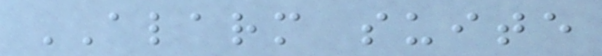ALARM suite
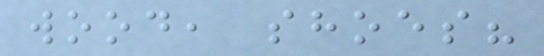wood, shoes?
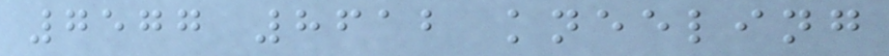7577 8612 kneeling
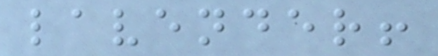lavender!
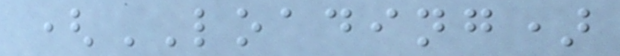(LOADING)
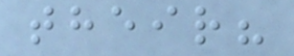their?
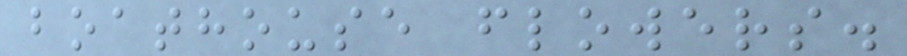boathouse flowers.
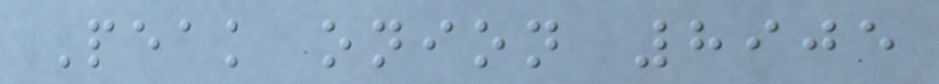Peak onion 8905
